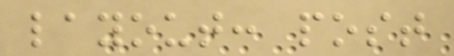layout: post
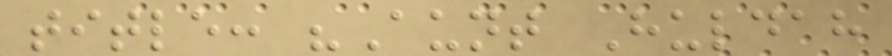title: "Aunt Huldah
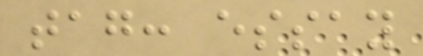tag: essay
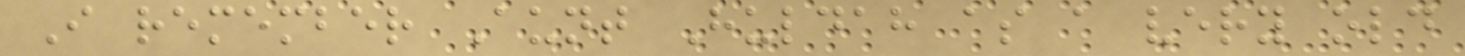I remember Aunt Huldah as a very old
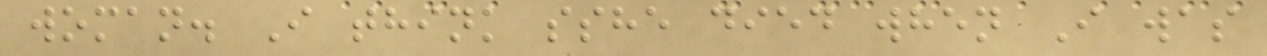woman. I think sshe died when I was
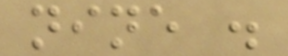nine .
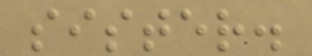sister.
